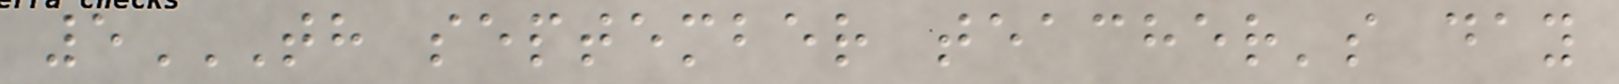5TH SEPTEMBER TEACHER'S DAY
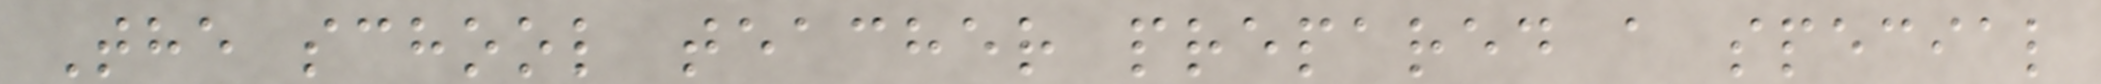The school teacher prepared a special
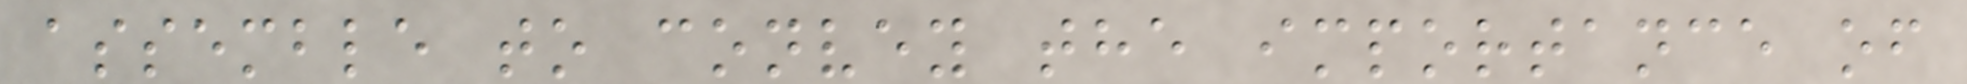assemble to convey the importance of
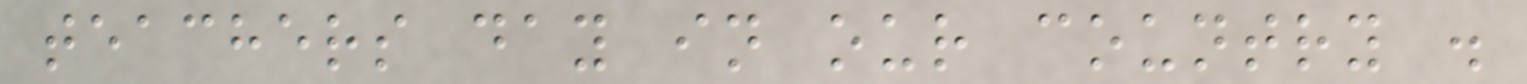teachers day in our country .
